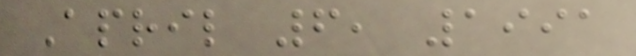April 6, 1991
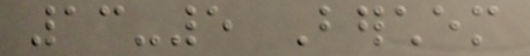13-5 Berchem
